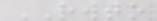RWTO
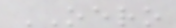OERO
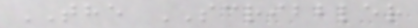THE SCRIBBLER
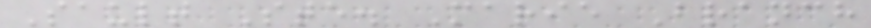Sault Ste. Marie Branch
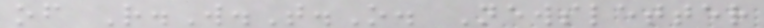of R.W.T.O. Newsletter
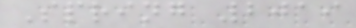Spring 2019
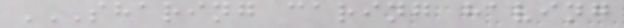SHARING CARING HAVING
